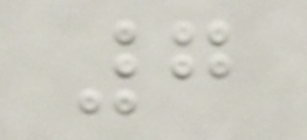7
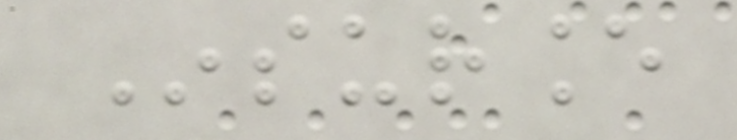Insurance
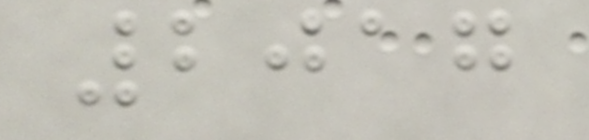2017
